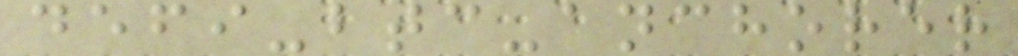defi-btc-anchorer
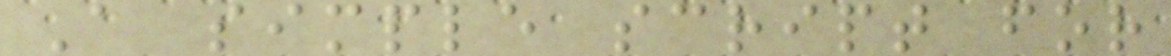A simple script for
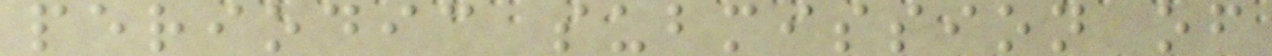periodic submission of
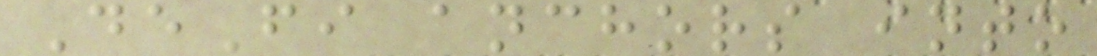DeFi anchors into
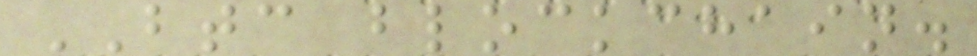BTC blockchain.
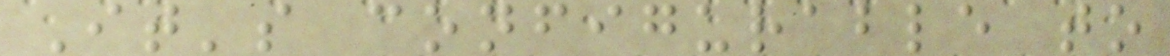It's configurable to
